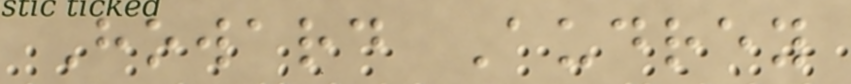Howard Audrey
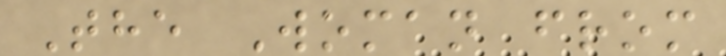The Woman from
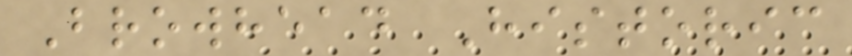Browhead Historic
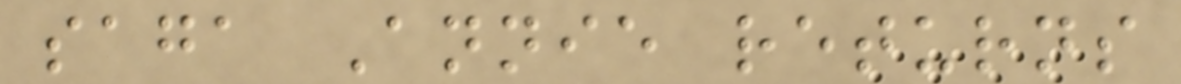saga Annie returns
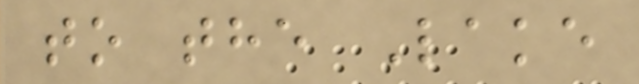to the Lake
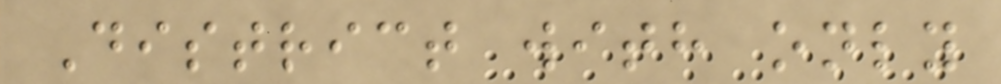District with only
